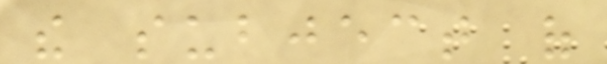the subject of
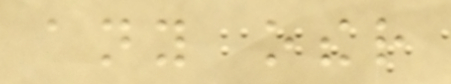any other
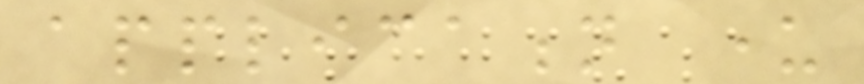application under
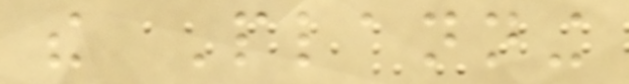the Planning
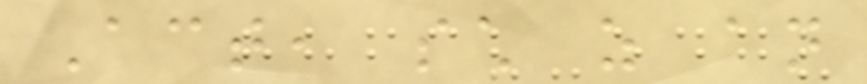Act, such as an
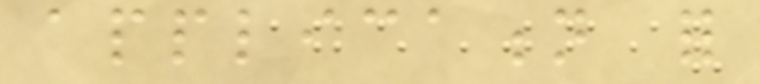application for
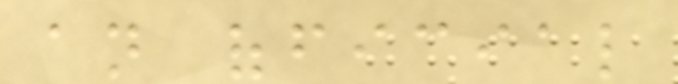an official
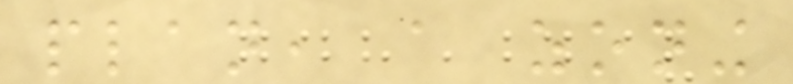plan, a zoning
